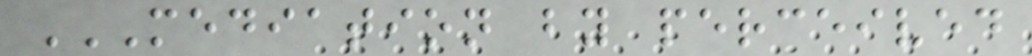MEDIATION BY PERCEIVED
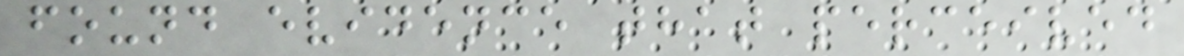found evidence that perceived
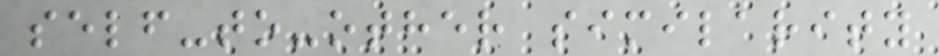self-to-other similarity
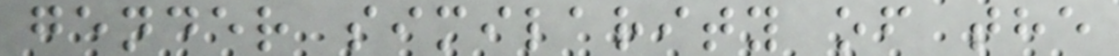gender similarity of the
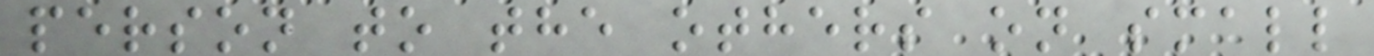person to the others on small
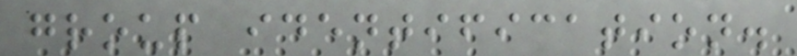group identification.
